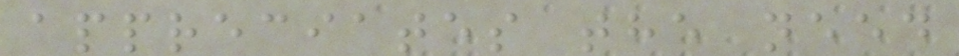appreciates the need
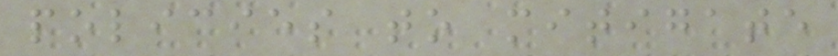policies to mitigate
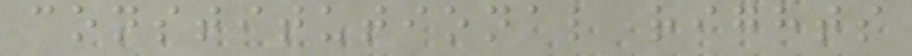constitutional rights
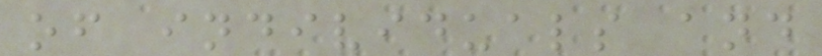of individuals and
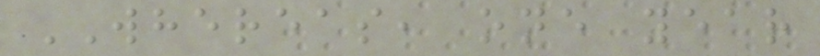WHEREAS, one year
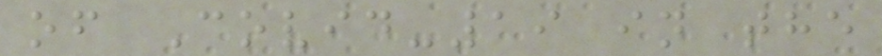of Covid-19 in the
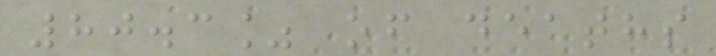80.3% of deaths
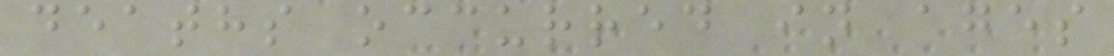deaths occurred in ages
